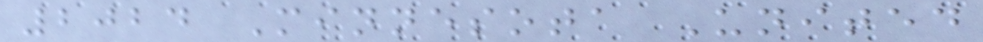2024 Minnesota United
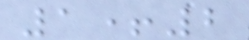1+2
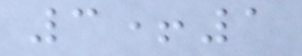3+1
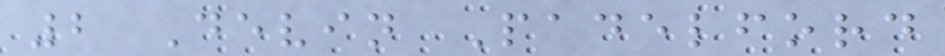2 Devin Padelford
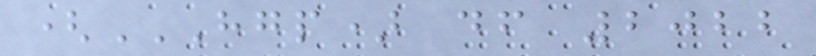(HGP) DF 2022
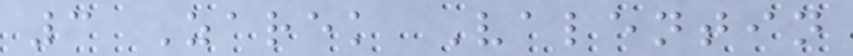3 Zarek Valentin
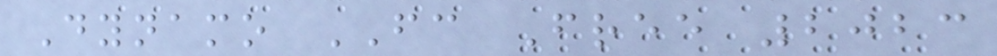Dynamo FC Free 2023
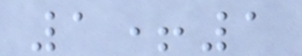1+1
